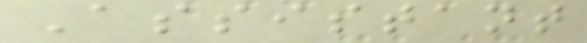Assistant
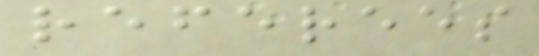referees
